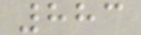883
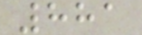881
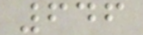646
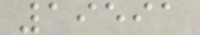19591
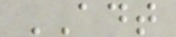ADT
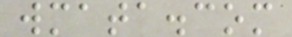wmata.com
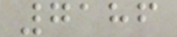7186
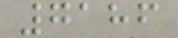7186
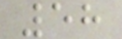58
